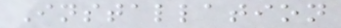Installation
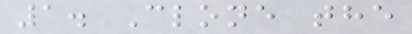1. Clone the
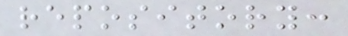repository:
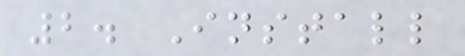2. Install
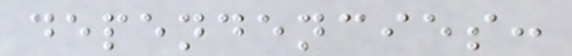dependencies:
